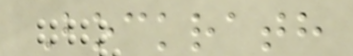Bockrath
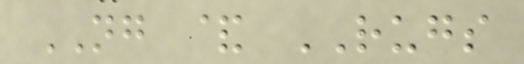NG & RUGS
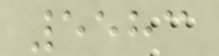5583
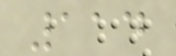114
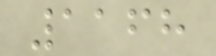1168
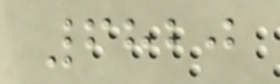6820
